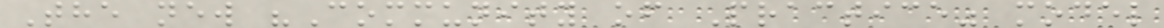The new "Community of Practice" model
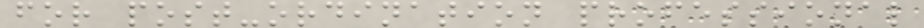for post-ordination professional
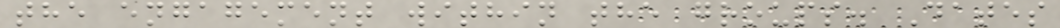the engagement within the groups. Dates
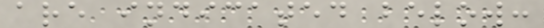are indicated below:
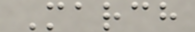March
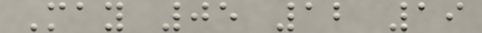May 05 12 19
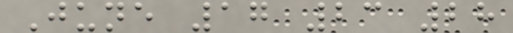June 17 23 28
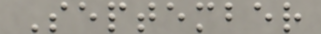September
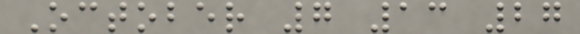October 7 13 27
